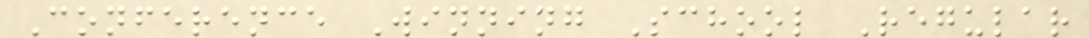Conference Winning School Regular
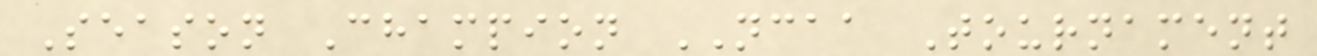Season Champion NCAA Tournament
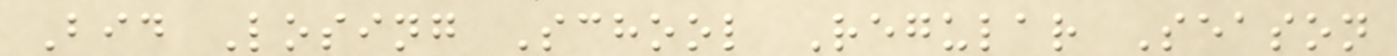Bid Losing School Regular Season
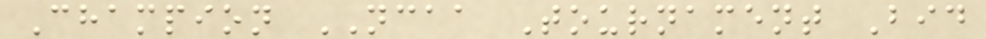Champion NCAA Tournament Bid
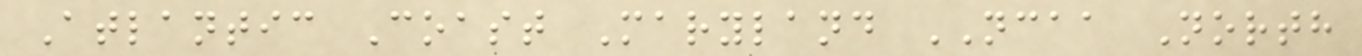Atlantic Coast Maryland NCAA North
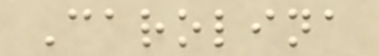Carolina
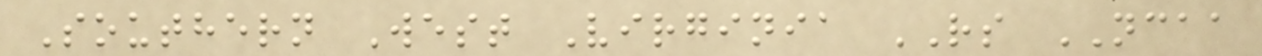Southern West Virginia RS NCAA
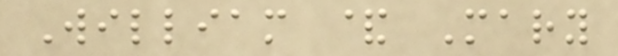William & Mary
